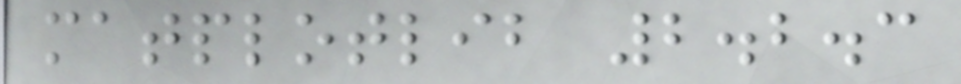matplotlib 2.2.3
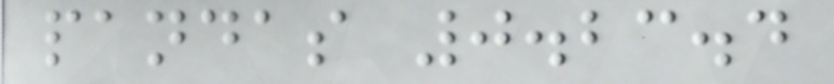pandas 0.23.4
